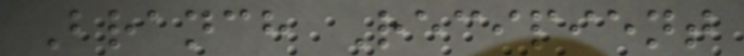Branch Recipient
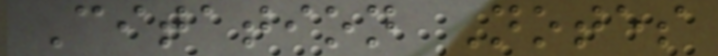Citation Notes
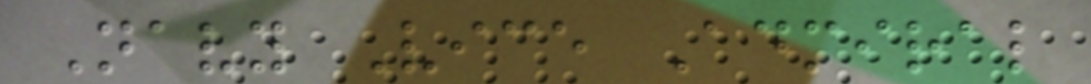Navy Vice Admiral
